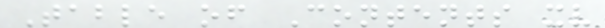Table of Contents xv
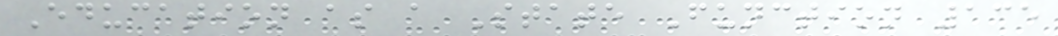Education as a State Function 135
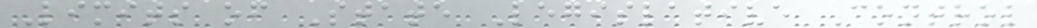Limits of State Legislative Control
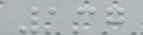137
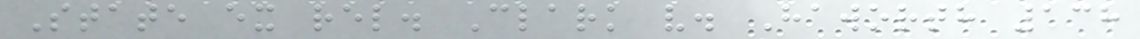State ex rel. Clark v. Haworth 138
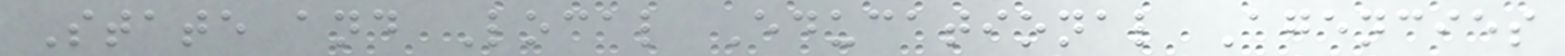State and Local Educational Agencies
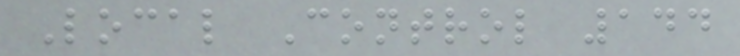Local Control 144
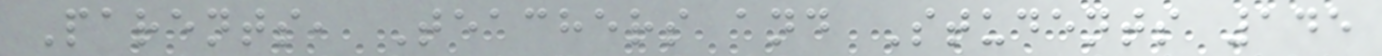Parents, Teachers and Students 145
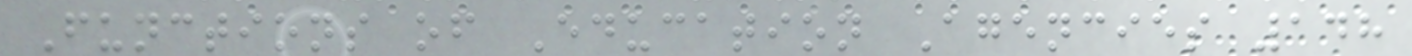Functions of Education Agencies 148
